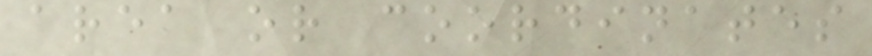area or coordinates
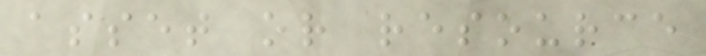asset or resource
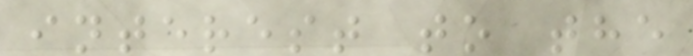interest to the
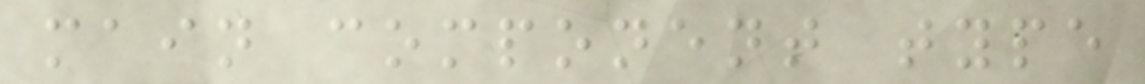main component type
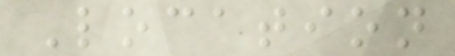Location
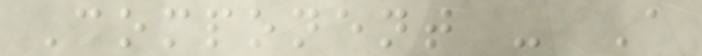Component - A
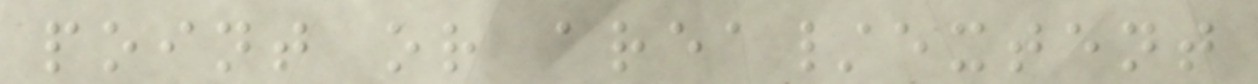point or area/extent
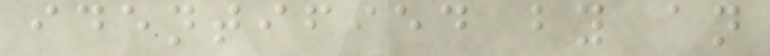identified by an
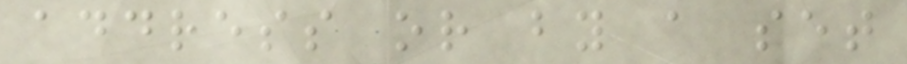address or by a set
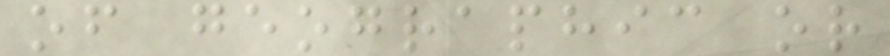of geographic or
